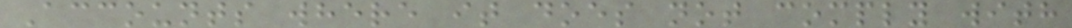Accounts where it does not comply with
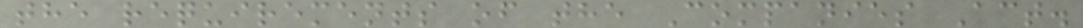the requirements of the Companies Act.
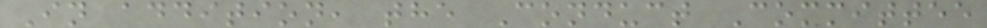In addition, the Conduct Committee
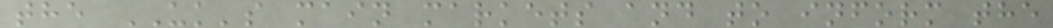the UK's main markets and to inform the
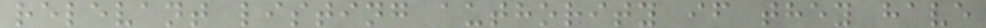relevant listing authority if they have
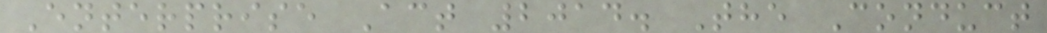Enterprise Act 2014. The Conduct
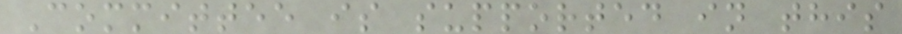Committee is supported in this
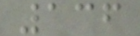136
